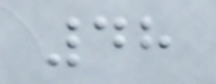48
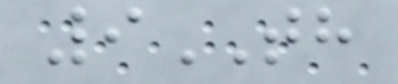9TH
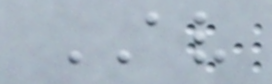AV
